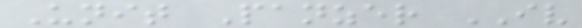Unit Panzer IV
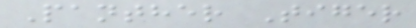Panther Tiger
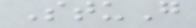StuG
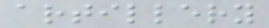artillery
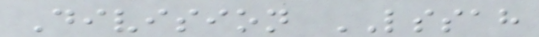Division LSSAH
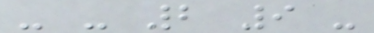- - 2 9 -
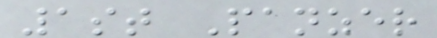1st Panzer
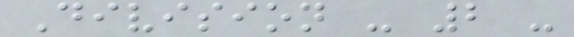Division - 2 -
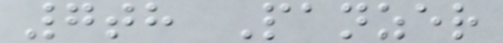7th Panzer
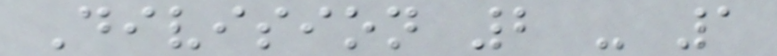Division 2 - 1
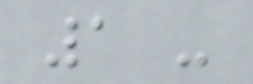1 -
